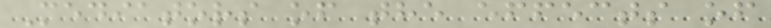Mediators of the effects of
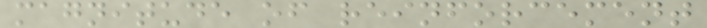magnitude of reinforcement
